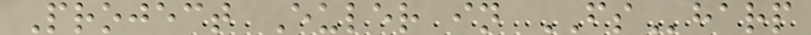Project Euler in FSharp
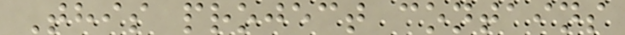This project contains
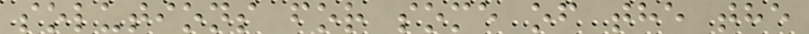solutions for some of the the
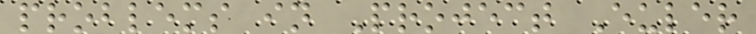problems in Project Euler
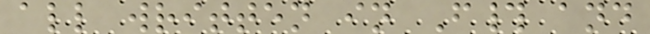all written in F# and
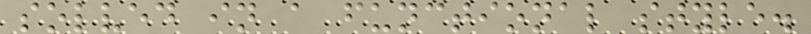solved in a functional style.
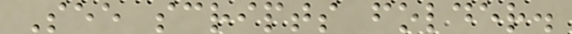See scripts folder.
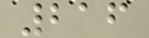216
